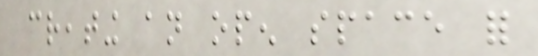creating an open space for
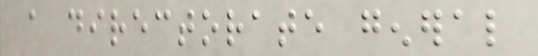a directorate general
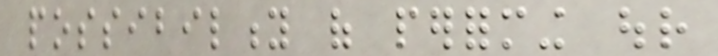possibility of performing our
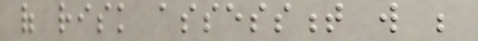of risk assessment will be
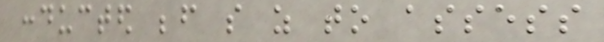conducted before so as to assess
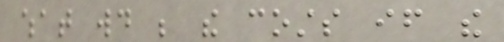what would be the costs if the
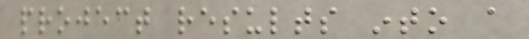project results into a
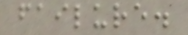failure.
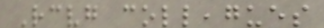Receiving colleagues
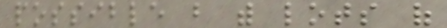possible but with lots of
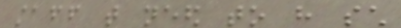staff that need to have such
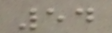54
